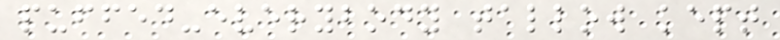puffed-everybody tallow kept
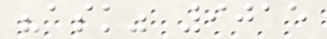"ask" 9015
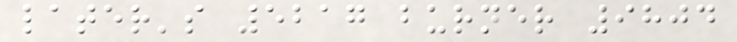later's 5217 burner 9804
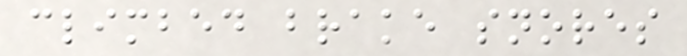climbed brake snores
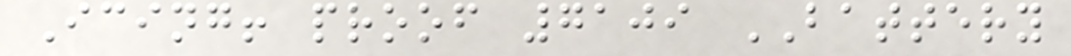Icing! proof 7109 BATTERY
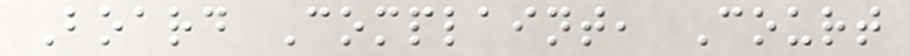Board Complaint, Court
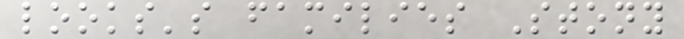looks's families Stony
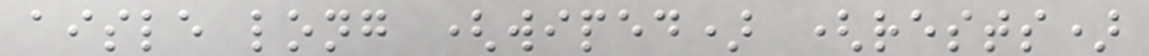aisle long (wiped) (rests)
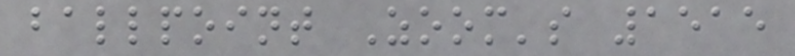ballpoint Zoom's 1515
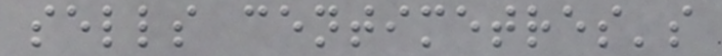sells centimetres's
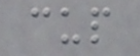cup
